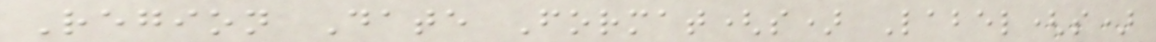Region Date Format(s) Label(s)
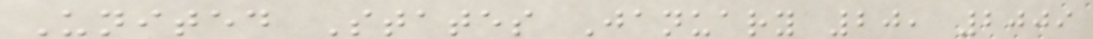United States January 20, 2009
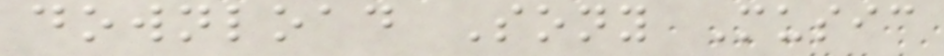download Sony Music
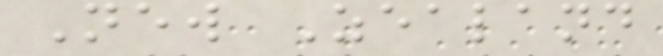New Zealand
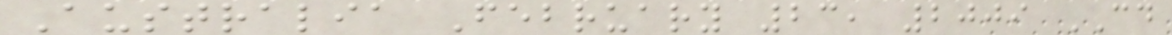Australia February 23, 2009 CD
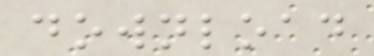download
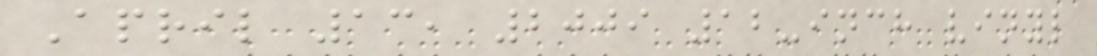April 13, 2009 12-inch vinyl
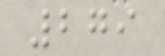279
